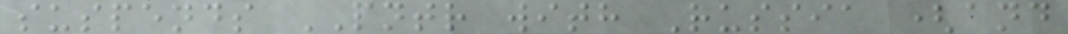suspends PNTR with Russia (and
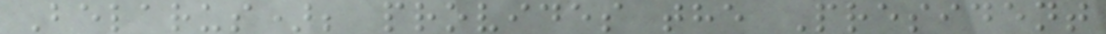Belarus); provides the President
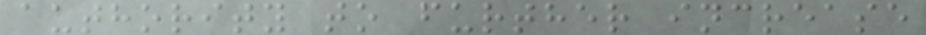authority to further increase
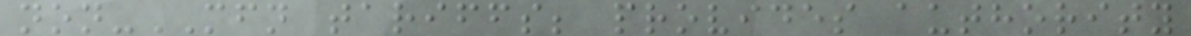non-MFN tariffs; provides authority
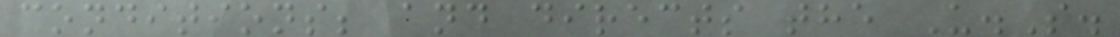conditions; and directs the U.S.
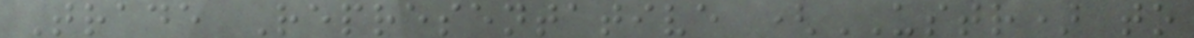Trade Representative (USTR) to
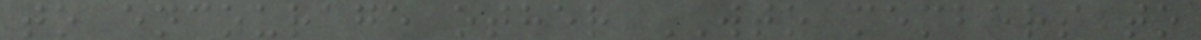to encourage other WTO members to
